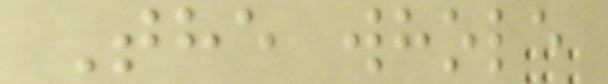The whole
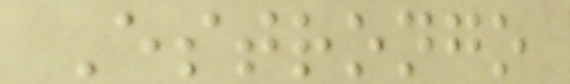Estrongo
